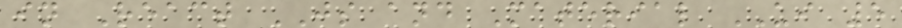in React JS and Material UI 5
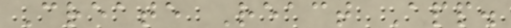Create React App.
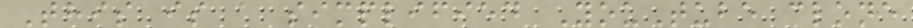This is a simplified YouTube clone
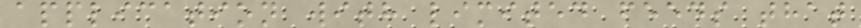application with limited feeds that
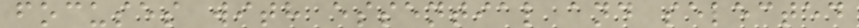focuses with essential and selected
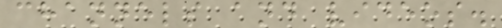channels and videos.
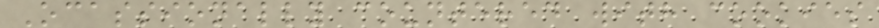Ocassionally countered with cookies
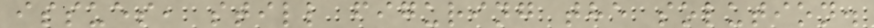issues, still figuring the solution.
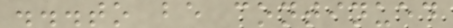...to be continued
